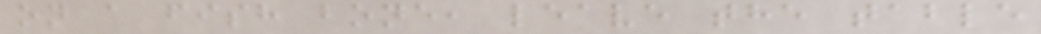on a fish bone, leave the table
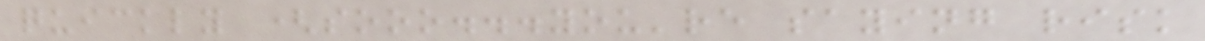quickly (sooo...you're saying risk
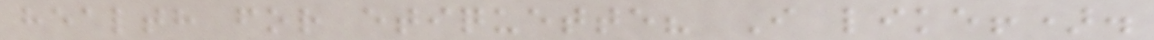health for etiquette? I like!).
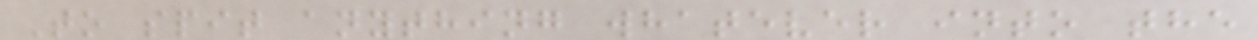To spit anything whatever into the
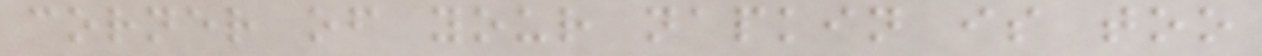corner of your napkin is too
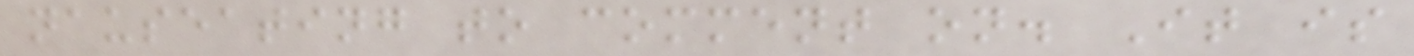nauseating to comment on. It is
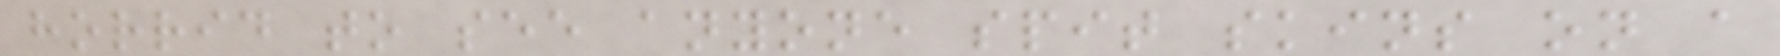horrid to see anyone spit skins on a
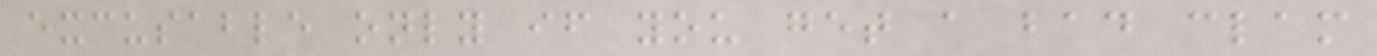excusable only if you get a bad clam
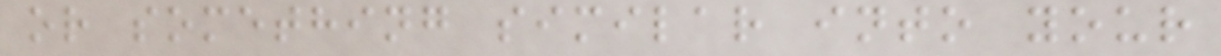or something similar into your
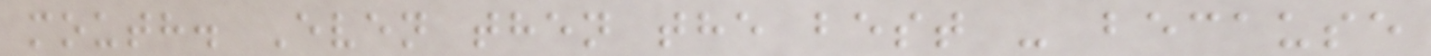mouth. Even then the best - because
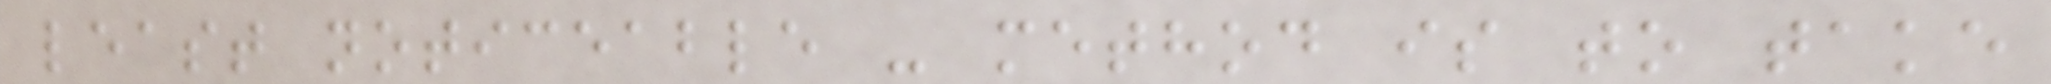least noticeable - method is to take
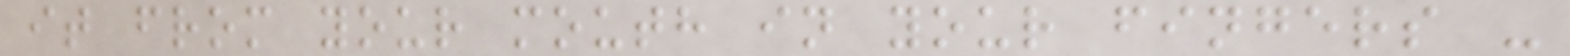it from your mouth in your fingers -
